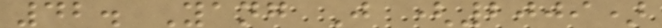42. Yang J (2009)
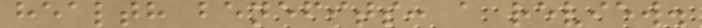health benefits: a review.
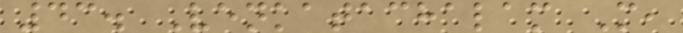43. Venkatachalam M,
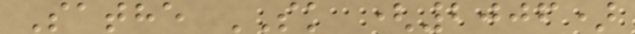Sathe SK (2006)
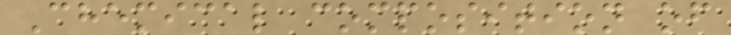Chemical composition of
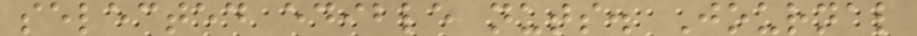selected edible nuts. Journal
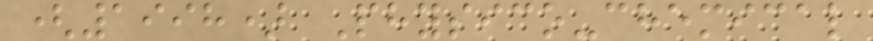(1998) Physico-chemical
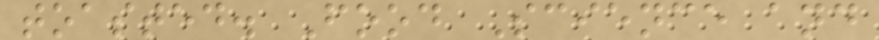toasted. Food Science and
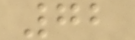72
